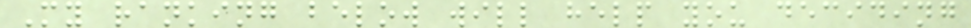My ranking below will help you deciding
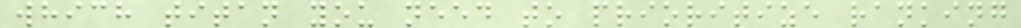which titan you need to prioritize ranking
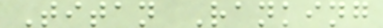Titan Ranking
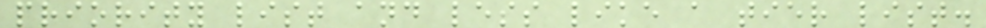priority list and less like a tier list.
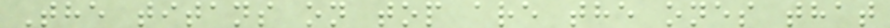The titans on top are the ones that
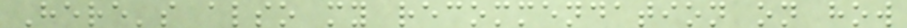Here's also my recommendation on how
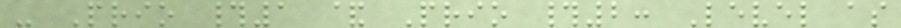- Prio #1 & Prio #2: Level as
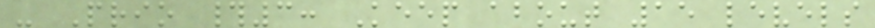- Prio #3: Keep about 15 levels
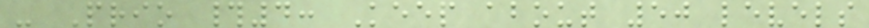- Prio #4: Keep about 50 levels
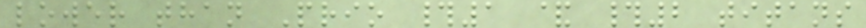lower than Prio #1 & #2 titans
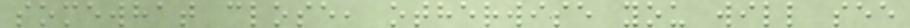somewhat close, otherwise you will see
